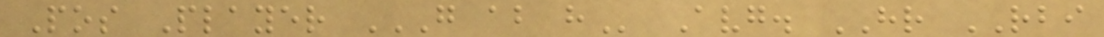Pos Player G AB H Avg. HR RBI
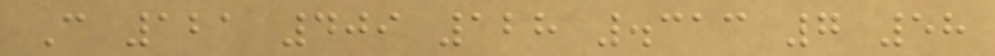C 121 409 128 .313 7 58
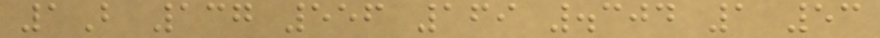1B 137 556 169 .304 1 53
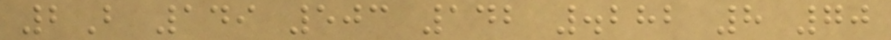2B 149 503 142 .282 8 70
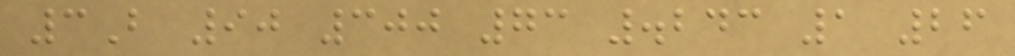3B 90 300 73 .243 1 26
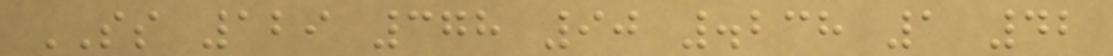SS 129 378 90 .238 1 42
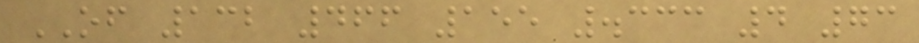OF 132 466 155 .333 4 73
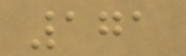171
